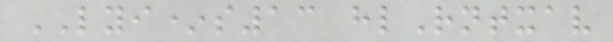LYI*s13 hlRntxav
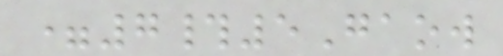=7#5Gaow
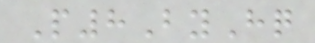P8ByHq
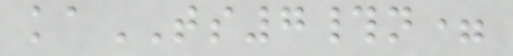kaTS7#n=
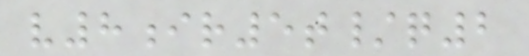v8ir5t/q2
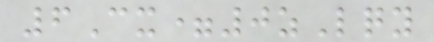6Cx=0zLqy
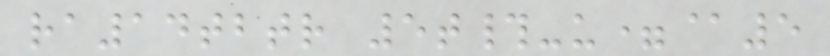ra14tbtr 5t#-u=@5
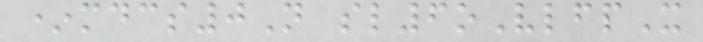*mdcs0N sl6oVlfpX
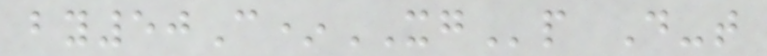by50C*XGp D-t
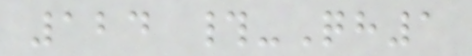124 #-Qh1
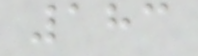183
